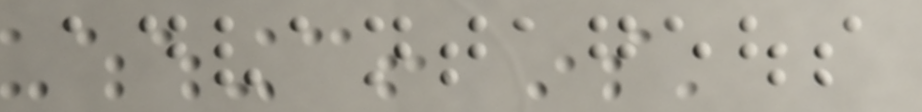advantageous
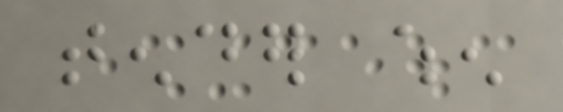tender when
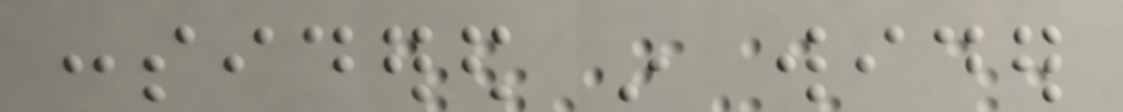considered in wider
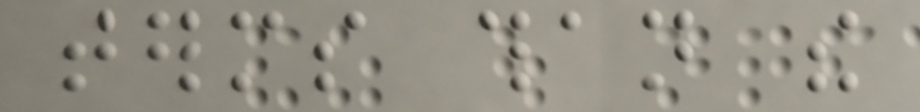terms than the
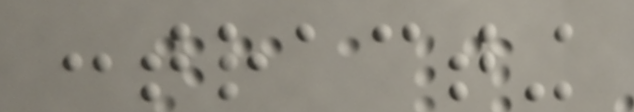contracting
